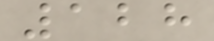128
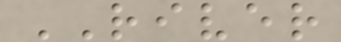RIVER
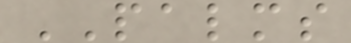PALMS
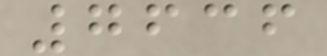7636
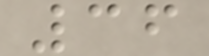36
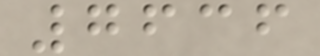7636
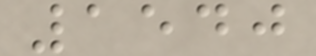1540
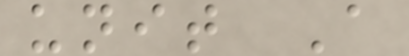unit A
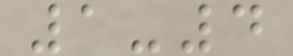1-4
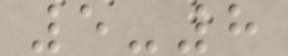5-8
